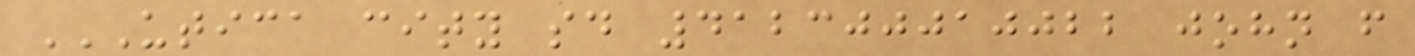UTICA CITY SD 412300010022 JOHN F
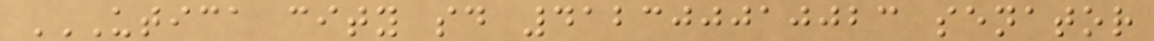UTICA CITY SD 412300010023 SENATOR
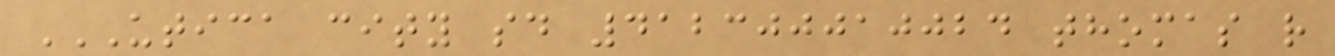UTICA CITY SD 412300010024 THOMAS R
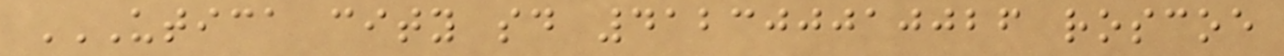UTICA CITY SD 412300010026 ROSCOE
